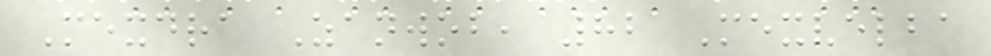Mexdra Zanwob, 82 Mexvelba
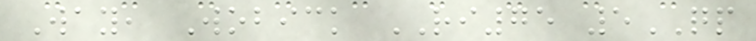Way, Wobick RI75 5QP
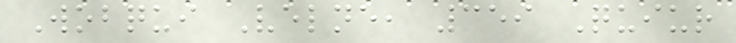Wobqui Velne, 359 Quiur
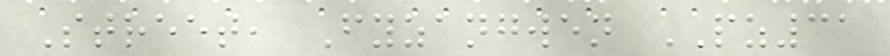Street, Fyzangwen PZ31
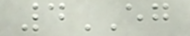4EG
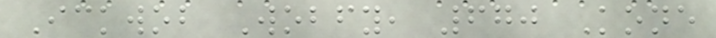Ickwob Wobfy, 670 Kone
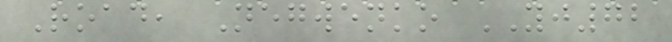Road, Negwenko YJ72
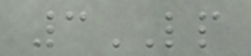3LP
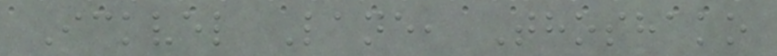Ickvel Lane, Thoshako
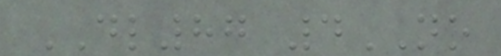DL87 4NO
